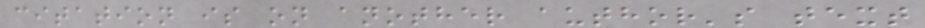citation is on another author's text
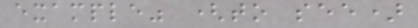example" (to see)
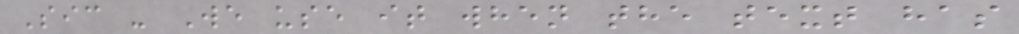Sic - We use it when the text has
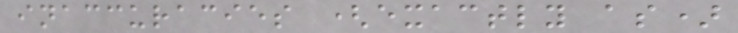inaccuracies (exactly as)
